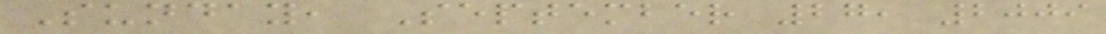Sunday, September 27, 2009
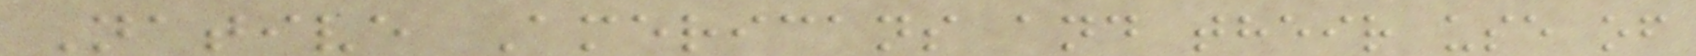Native Americans and their use of
